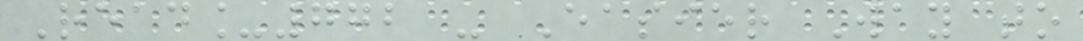Read_772 - Easier Way to
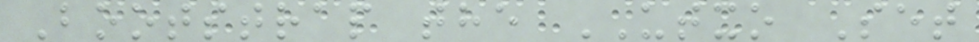Bootstrap the UTXO Set
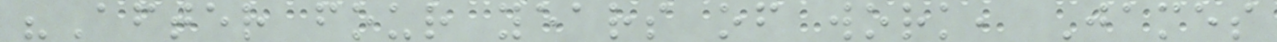"After four years of work, James
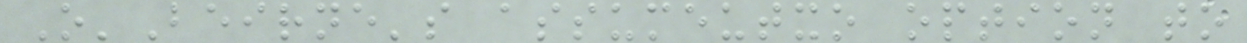O'Beirne's assumeutxo option to
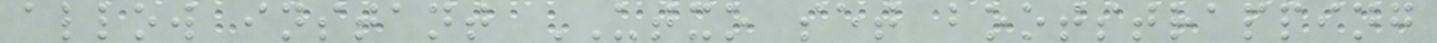allow instant UTXO set bootstrapping
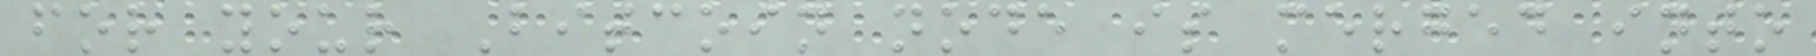for your Bitcoin node is merged into
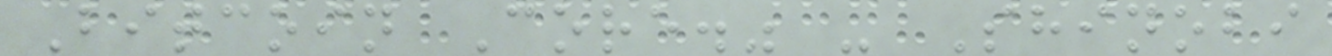Bitcoin Core." - Shinobi
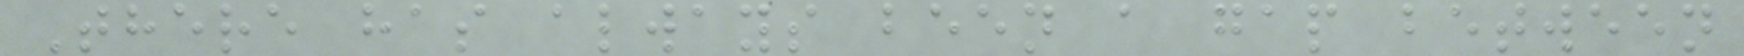There has always been a gap between
